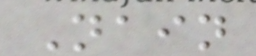Nain
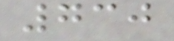730
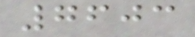7603
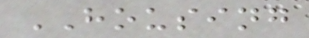HOUSING
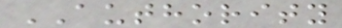AUTHORITY
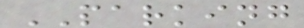PARKING
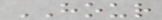HOUR
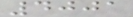4001
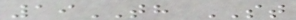19TH ST
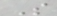S
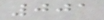001
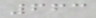663
